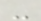-
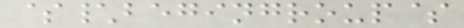$\begingroup$
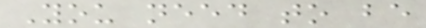You need to be
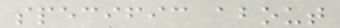specific about
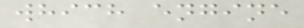which engine
